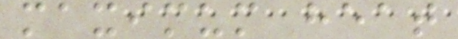maximum heat
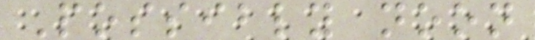Possibly noon
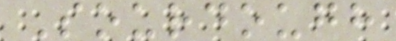Sourdough
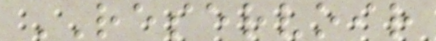RESERVOIR
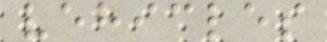vehicles
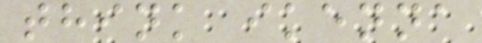think ikenna
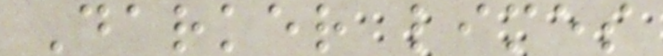Darker limes
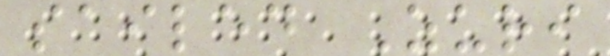sailed Zuri
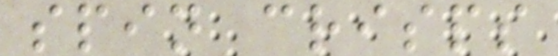spin crisps
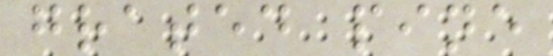grated pine
